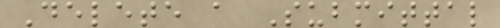Delete a Submittal
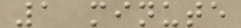1 minute
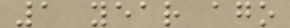1 year ago
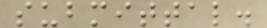submittal.
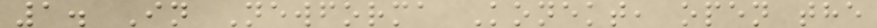1. In Newforma Konekt, open the
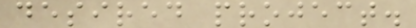desired project.
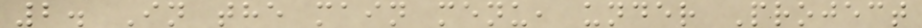2. In the main menu, under Project
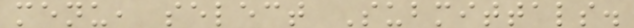menu, select Submittals.
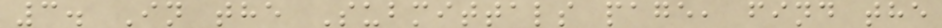3. In the Submittals page, find the
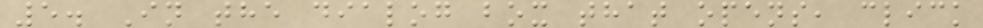5. In the dialog box that opens, click
